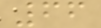66
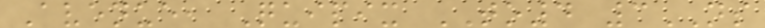Avenue, Quipix TO4 3NS
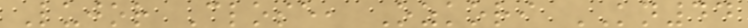Lujor Close, Ozkori KN44
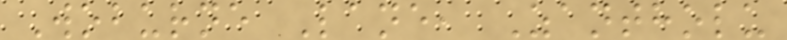Woburne Lane, Zantholu
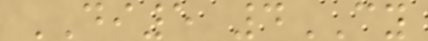DI5 4CY
